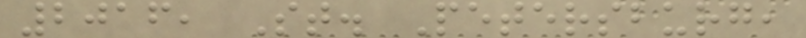2016, St. Petersburg,
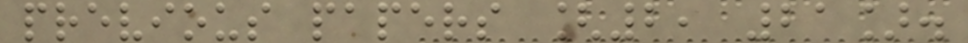previous papers [2, 21].
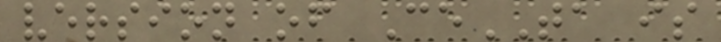version of CeTA is
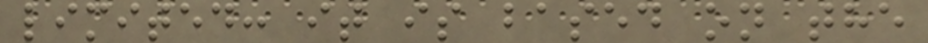limited: it is based on the
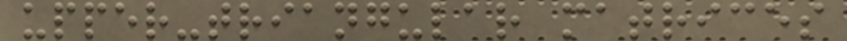upper-triangular matrices
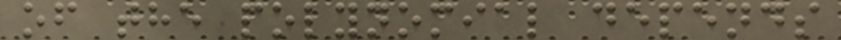of the polynomial depends
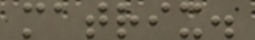matrix.
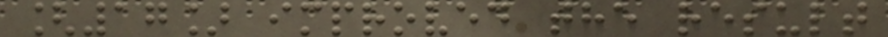[17] improved the result
